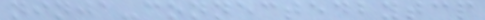ninja-connectedbytcp
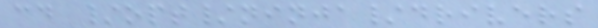cd /opt/ninja/drivers
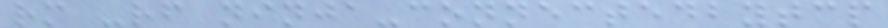rm -rf ninja-connectedbytcp
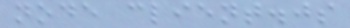node client.js
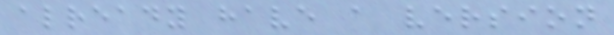already have a version
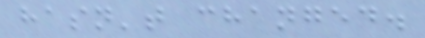hasn't changed.
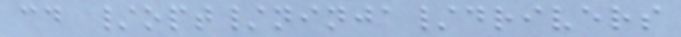cd /opt/ninja/drivers
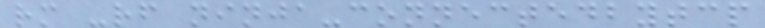rm -rf ninja-connectedbytcp
